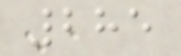285
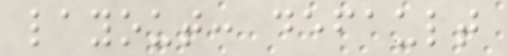layout: default
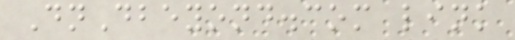DnDbeyond.com link
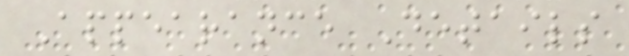Appearance Details
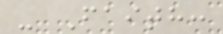- Faith:
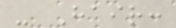- Hair:
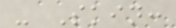- Skin:
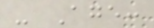- Age:
